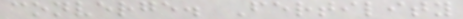converge. Fertility
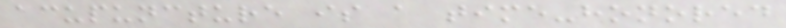acupuncture is a time-honored
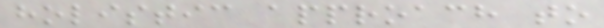holistic approach to
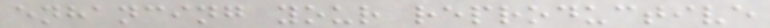enhancing your reproductive
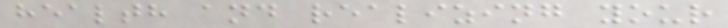health and realizing your
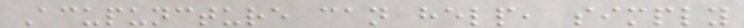Acupuncture can help, simply
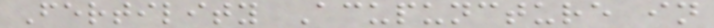Fertility Acupuncture in
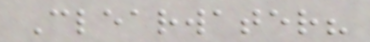Clearwater?
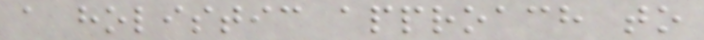a holistic approach to
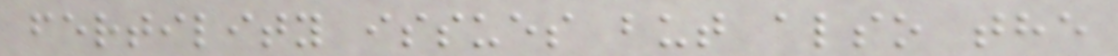fertility issues but also the
